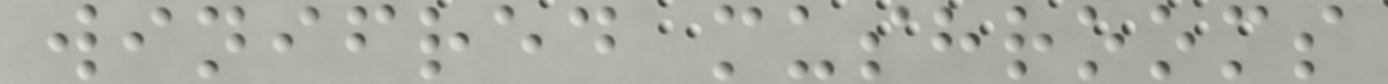winifred mushrooms
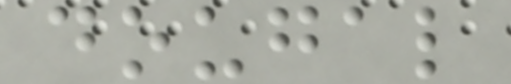dougal
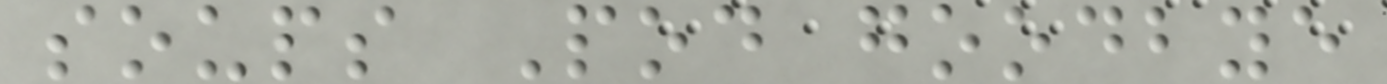soups Pod goodbye
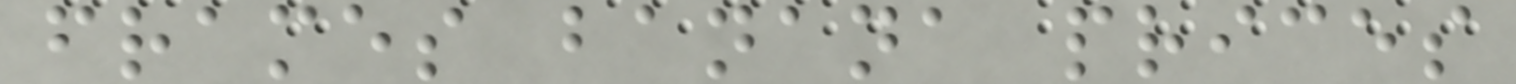frames banana prices
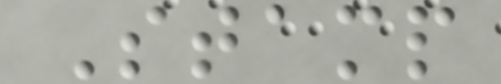Stamp
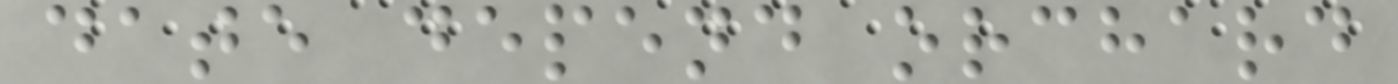date depend orchard
